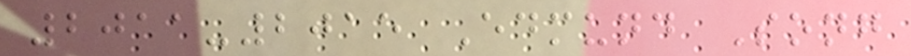2011-2015 Edmund Song
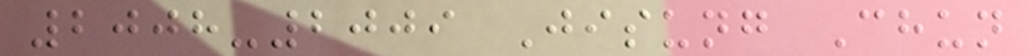2008-2009 Jisung Chun
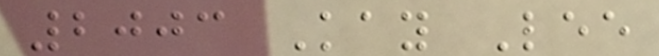2003 Kay Lee
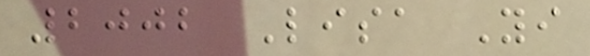2002 Lisa Yi
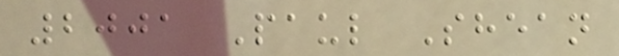2001 Paul Shean
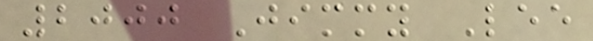2000 Jimmy Lee
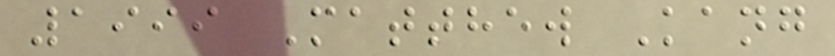1999 Matthew Kang
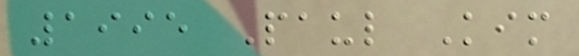1995 Paul Kim
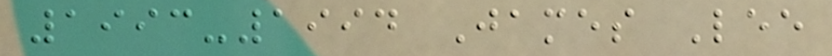1993-1994 James Lee
